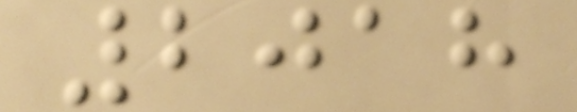2018
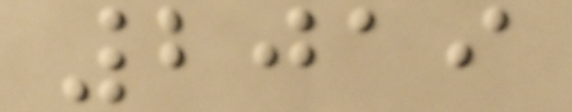2019
